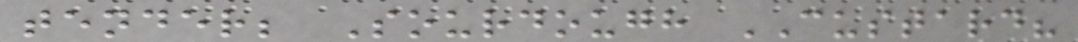tender; Sourdough CUSTARD?
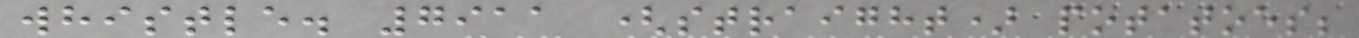whistle. 7911 (straight) potatoes;
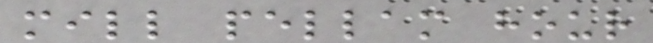mill pellam hour
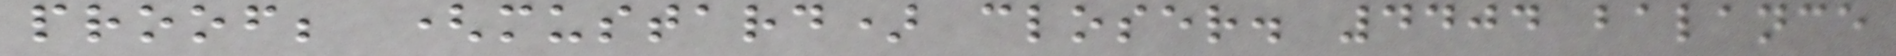proof; (mustard) closer. 4404 balance
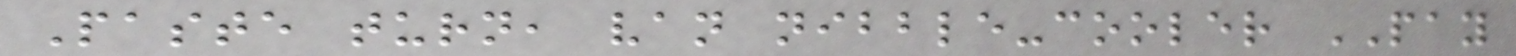Paste turn, van nibble-cooler PAY
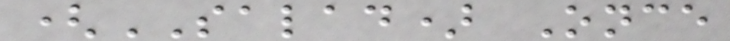(SALAD) Once
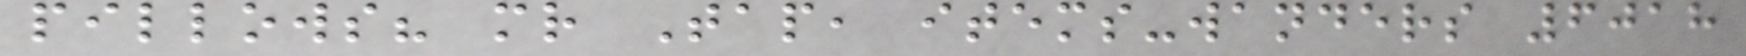pillows? mr Tap, items-wanders 6018
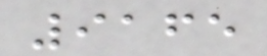9165
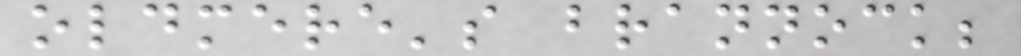oldmere's brannock;
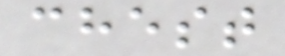chest
